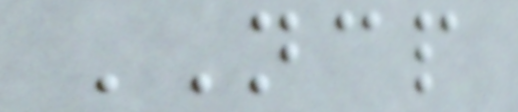NCP
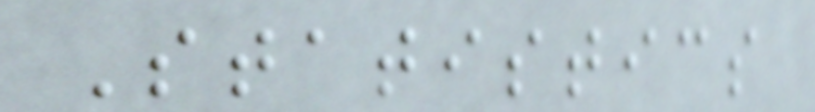Statistics
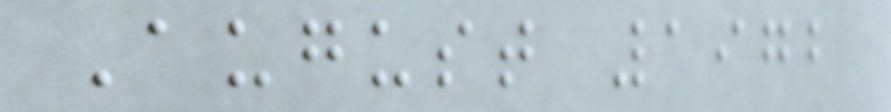August 1972
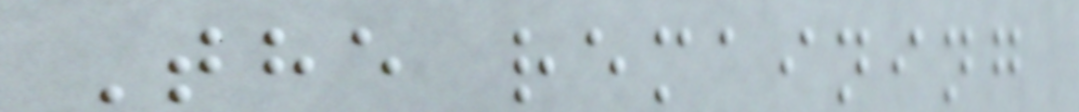The remaining
